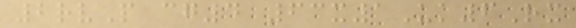2rvP cg4 63x1Uk6Rx
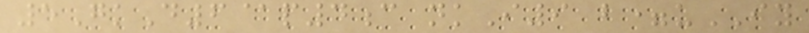5GkD6@p4c nkI9 b=uIY
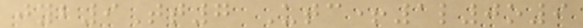jyb9Tt7 Utc+1l0o9
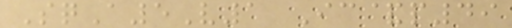SqA5V1 Ic&p49
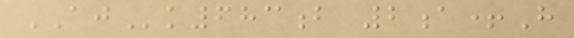AJk683b 2a+H
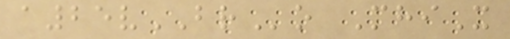a25vBRo MhiX
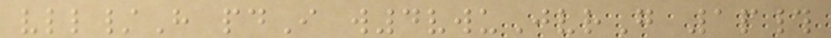vll/H pdI w4vwuJvrG 1p#
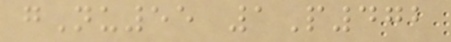gNu55 1P472
